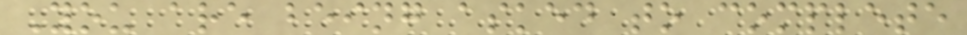You are being asked to complete
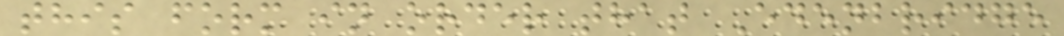this form in order that Edenbridge
